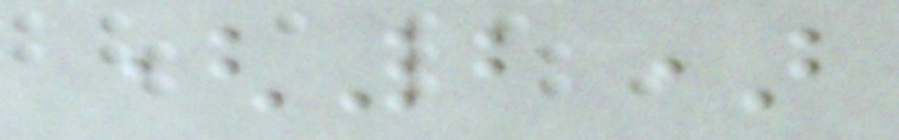(2)
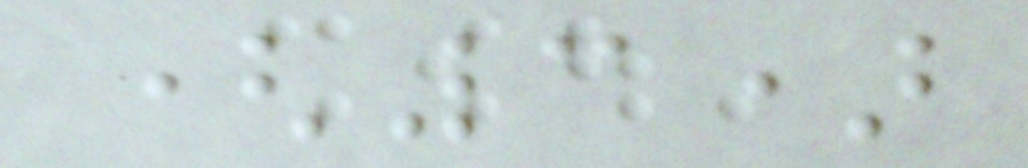(3)
